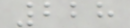228
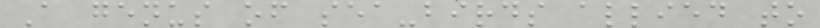A genus of sea-birds allied to
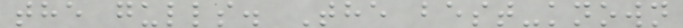the gulls. The best-known
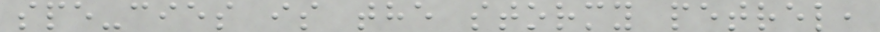spe-cies is the stormy petrel,
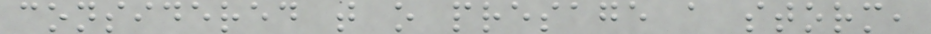considered t o presage a storm,
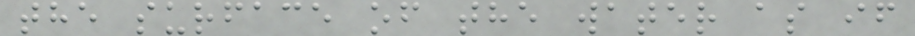the surface of the water as if
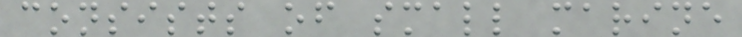consists of small marine
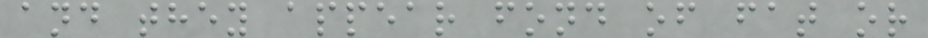and they appear fond of fat or
